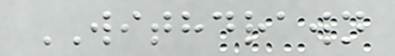WITHDRAWN
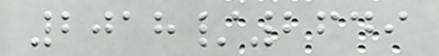2018/2649
